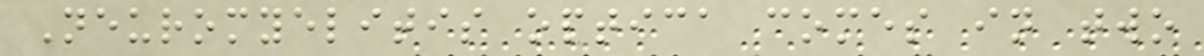Neuromyelitis optica comes in two
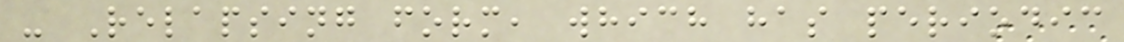- Relapsing form, which has periodic
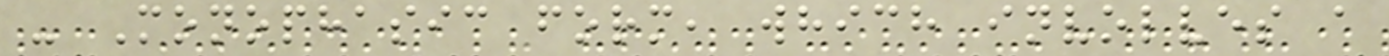- Monophasic form, which involves a
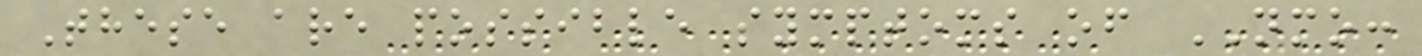These are possible symptoms of NMO:
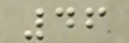46
